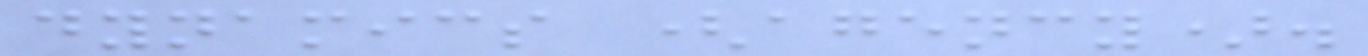dynamics (agency).
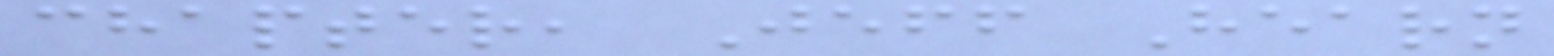chapter, Jeff Hearn
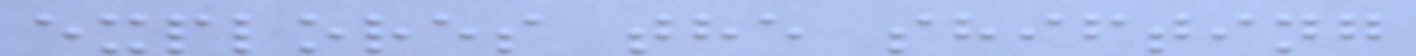explores the shifting
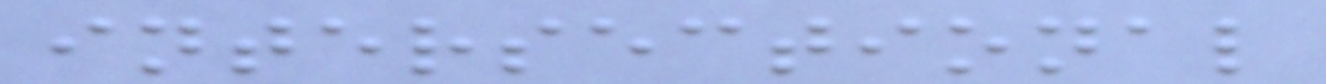intersectional
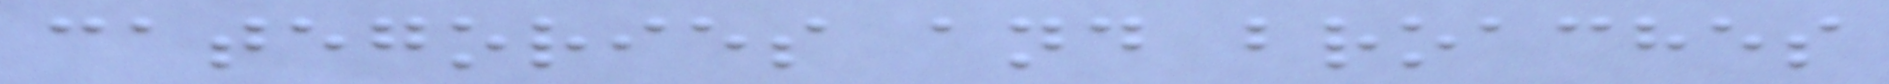categories and broaches
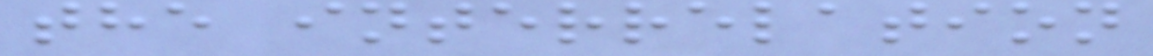the interrelation
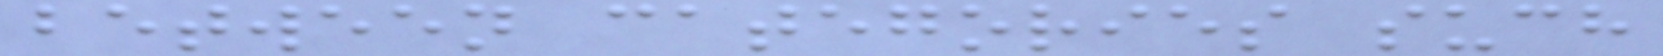between categories such
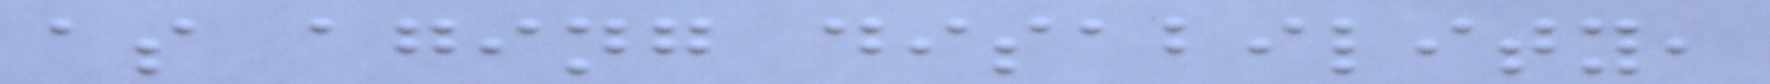as aging disability,
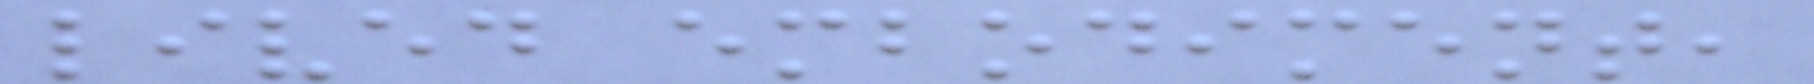lived embodiment,
